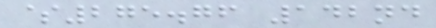$275.76 142nd
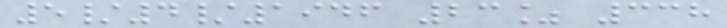5/4/1946 23% 338
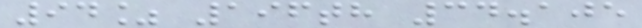94% 196th 34.105
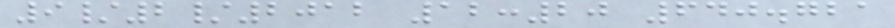9/2/2012 12:20 640.721
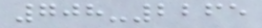708-2265
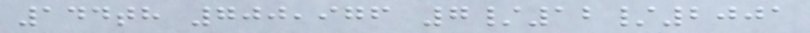144th 700,976 7/12/2001
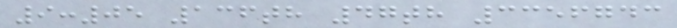9:05 136th 47th 3356743
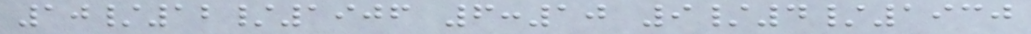10/12/1906 6:10 9/4/1930
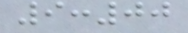9:00
